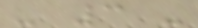- 3 -
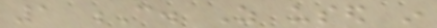1 C. As used in
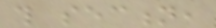this section,
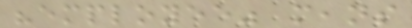"employee" means
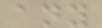any
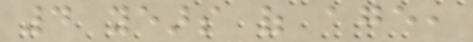4 years of age,
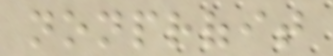nonprofit
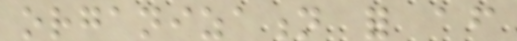organization for after
